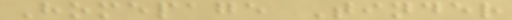Homepage Tinder
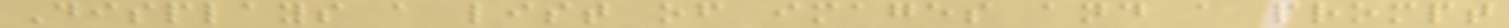Displays a list of images and a prompt
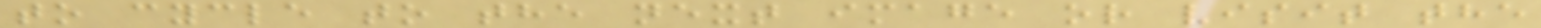to cycle to the next image or visit the
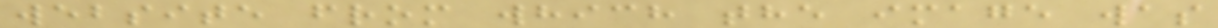website from which the image was
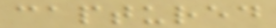captured
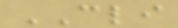CLI
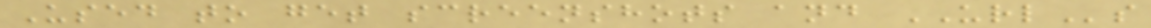Used to get screenshots and URLs
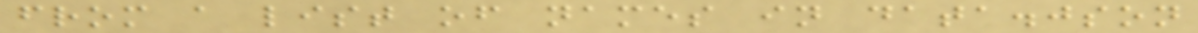from a list of names in data.json
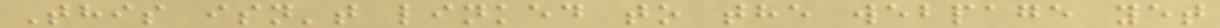This isn't linked to the webpage yet
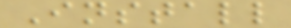Install
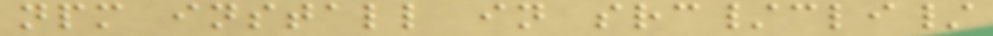npm install in src/cli/
